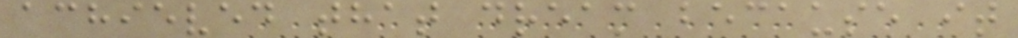achieved that dream because it
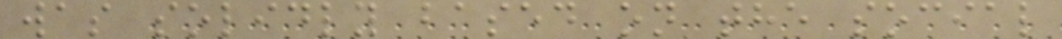was solidly based on the social
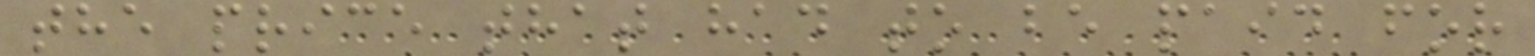the price that had to be paid for
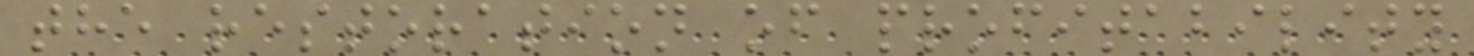the restoration of profitability
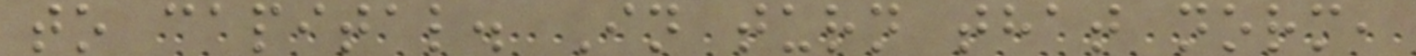to capital. In turn that norm,
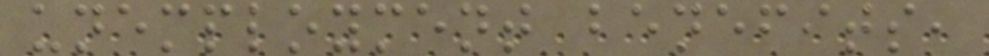unemployment benefits,
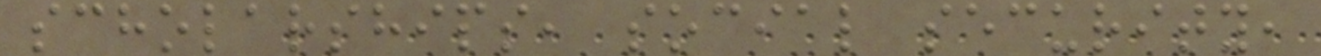scholarships, social security,
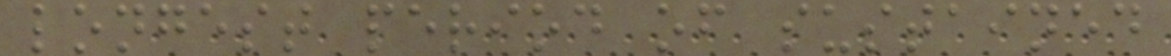longest period of sustained
